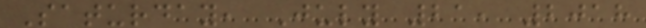Saturday, July 21, 2018
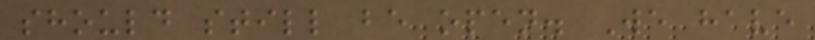should still be open. We have
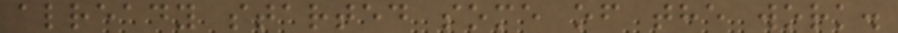already started some of the work.
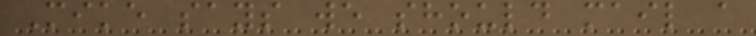Mike says we should mail a
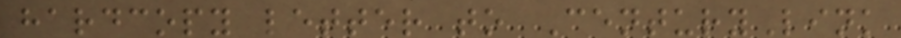hardcopy letter to CenturyLink
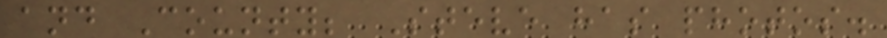and County; Steve has photos.
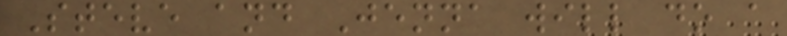Steve and Jenna will do a
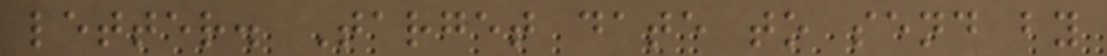letter. Target date to send by
